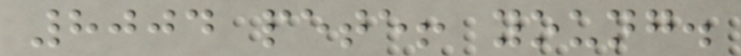8004 pete! young.
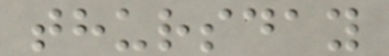thursday
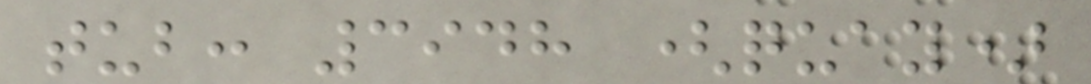tub: 3948 (quay)
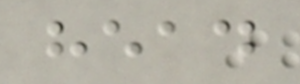head
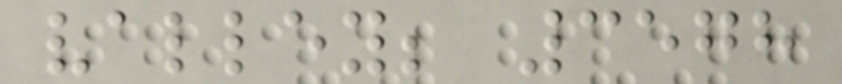valley; 3578
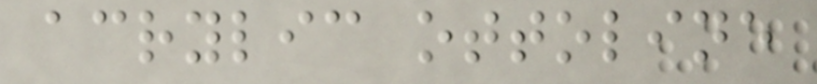acrylic ottoline
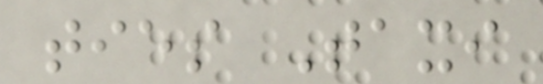ties Taxi
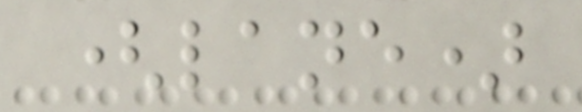(lane)
